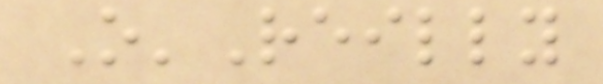O'Reilly
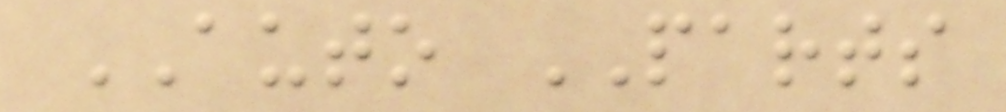AUTO PARTS
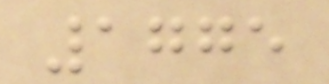1775
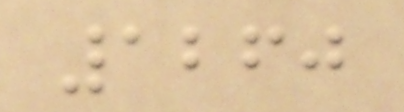1260
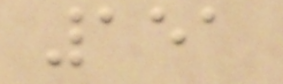151
